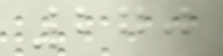270
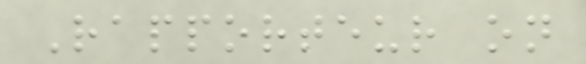Rapporteur on
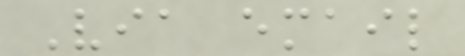Via email
